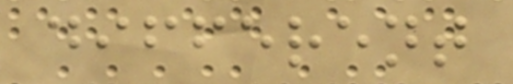different
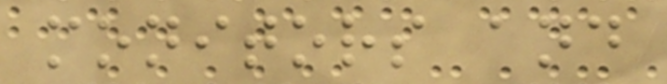monitors and
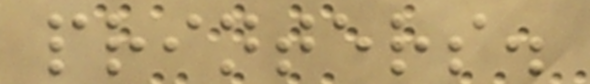printers.
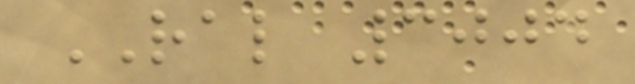RAL 3004
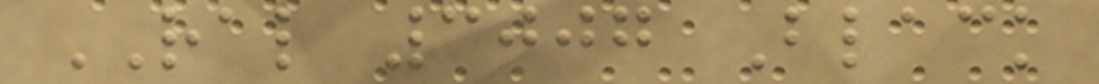RAL 3007 Black
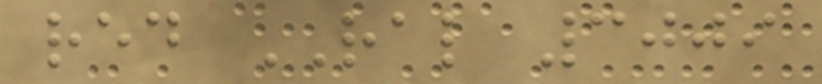red RAL 3009
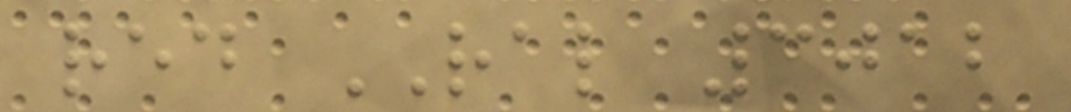red RAL 3012
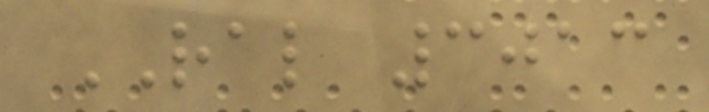RAL 3013
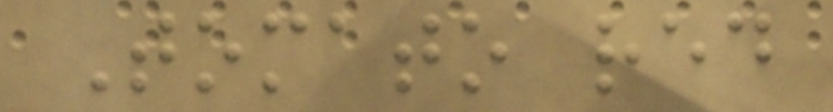Tomato red
